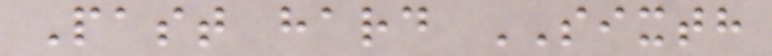Past hard SIXTH
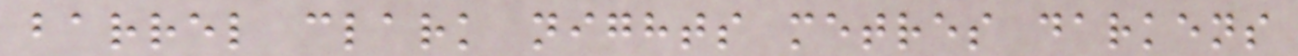barrel clark nights metres darkens
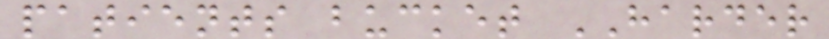patients bucket HARDER
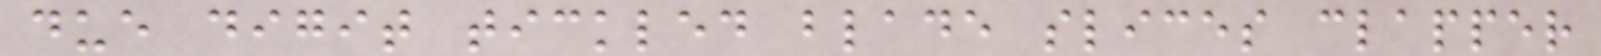due digit tickled blade slices clapper
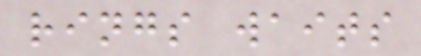rings waits
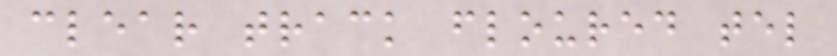clear track floured tel
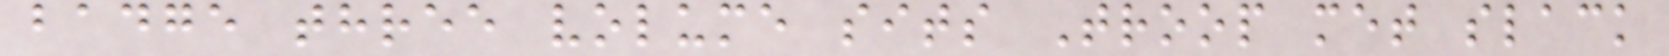badge three volume sits Troop met slack
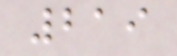219
